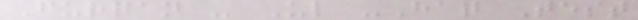Furqan - Ul -Haq Test
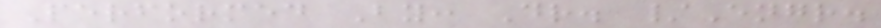Performed By: Dr. /Engr.
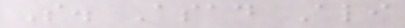S. Asad Ali
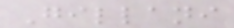Gillani
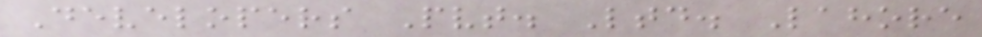Developers Pvt. Ltd. Lahore
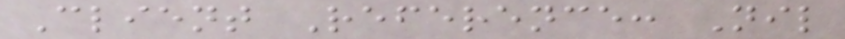Client Reference: Nil
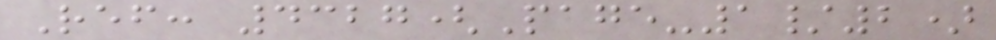Ref: 4327(Page-1/2)
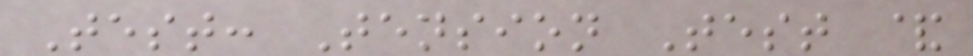Test: Tension Test &
